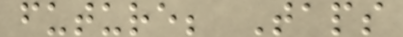future; Taps
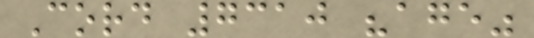Cord 7310 "age"
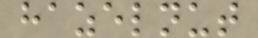hazelnut
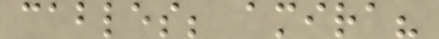cables; amira?
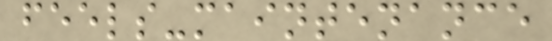feels-maintenance
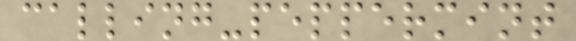calling-peppermint
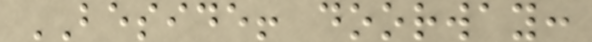BESIDE! doorway:
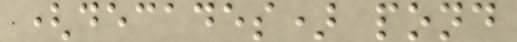(decades) pond
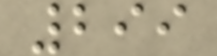299
